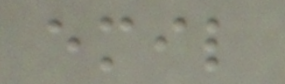emil
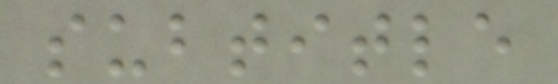subtitle
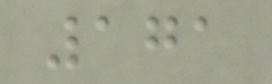171
